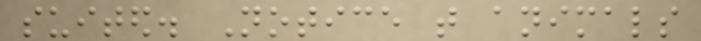suited. Notice that animals
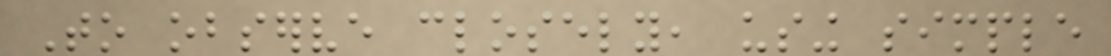To observe closely, using simple
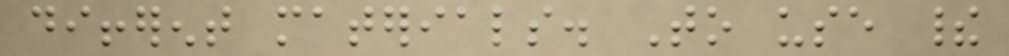different materials. To use their
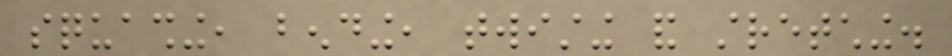squashing, bending, twisting and stretching.
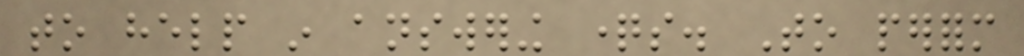to help in answering questions. To perform
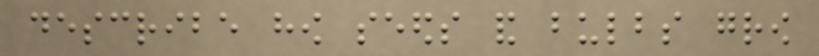describe how seeds and bulbs grow
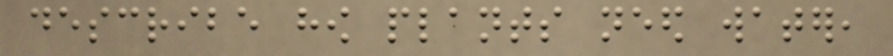describe how plants need water,
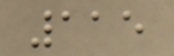115
